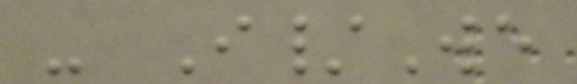- I/We
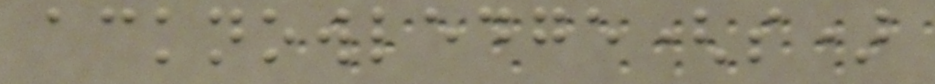acknowledge(s)
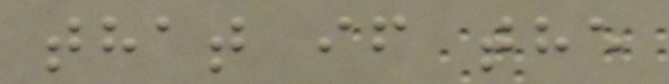that if the
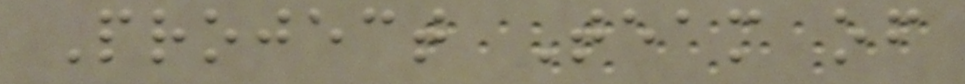Project Team of
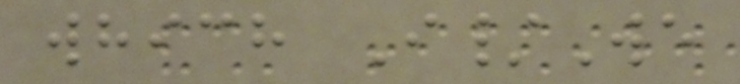which I/We
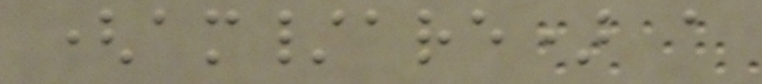(am/are) a
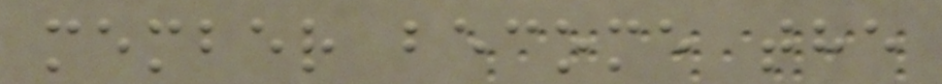member become the
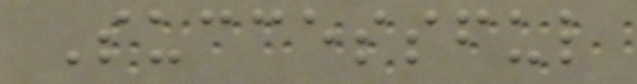Successful
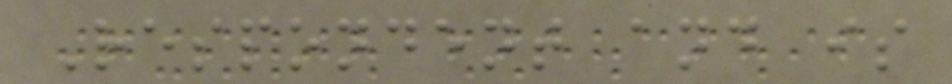Respondent and is
